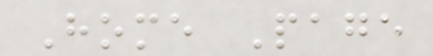Home Page
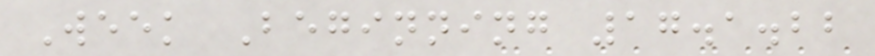Week Beginning 17.1.22
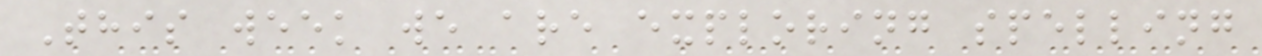This week we are exploring spelling
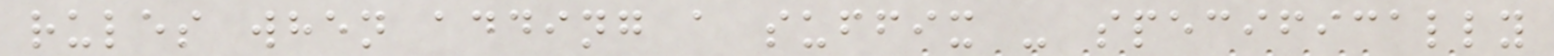rules when adding a suffix - specifically
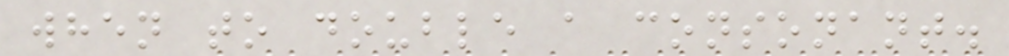when to double a consonant.
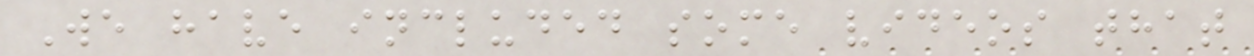We have included some videos that
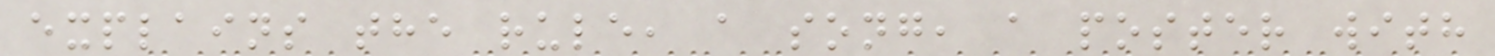explains the rule, a song, a poster with
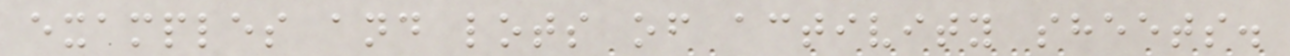examples and lots of activity sheets.
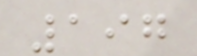197
